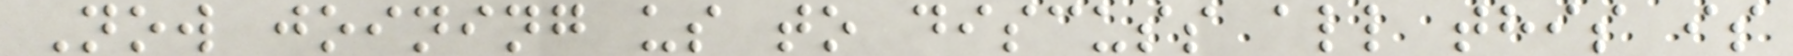Now joining us to discuss all this is
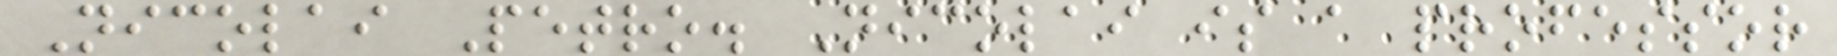Nicolai Petro. Nicolai is a professor
